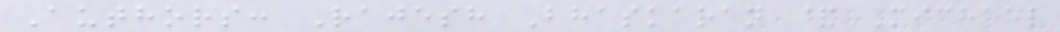Authors: Rajesh Bhaskaran & Michael
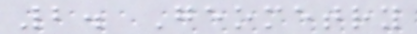2. Geometry
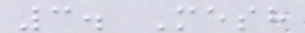3. Mesh
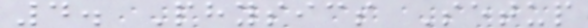4. Physics Setup
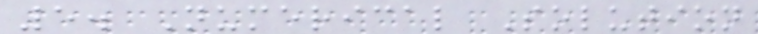5. Numerical Solution
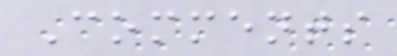Comments
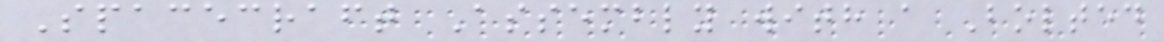Spacecraft Assembly with a Bolted
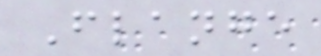Flange
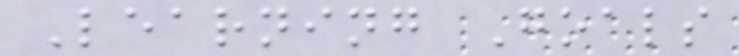Learning Goals
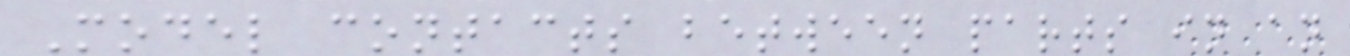Model contacts between parts in an
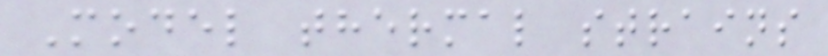Model thermal strains
